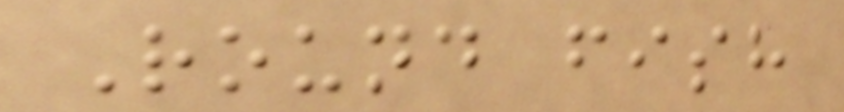Round fish
